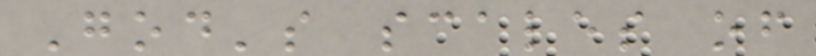God's scales of
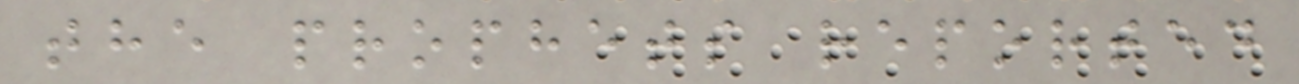the prophets reported
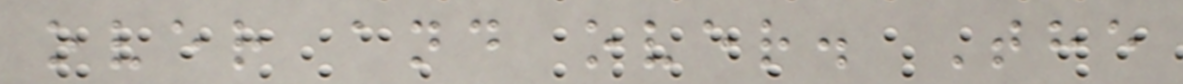over and over. The
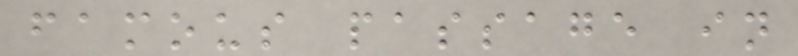famous passage in
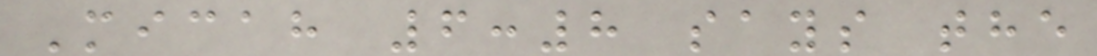Micah 6:8 says the
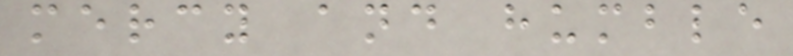mercy and humble
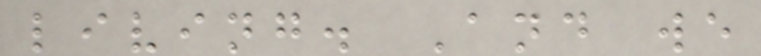living. And we
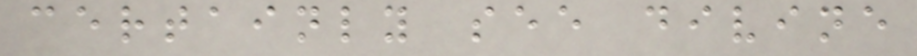certainly see divine
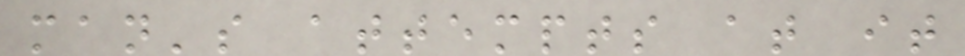man's attempts at it
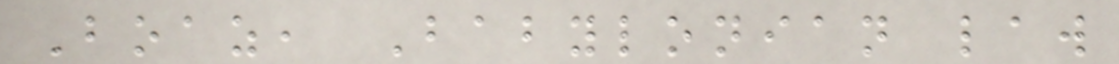Boaz, Babylonian law
